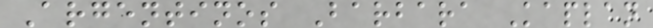Argentinos Barbara Kaplan
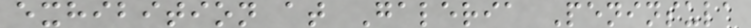exhibition at Galeria Peninsula
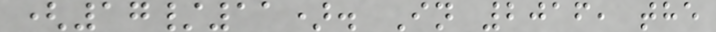(17/11). In 2016, the
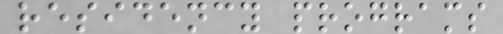residency programs
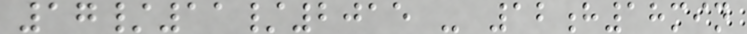17/11/2015 - 12h18min
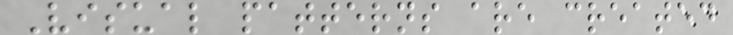Visual patterns are created
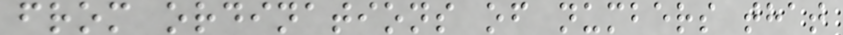from ordinations of numbers that
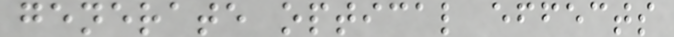generate optical effects
